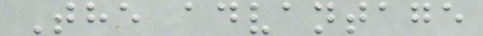The advantage
